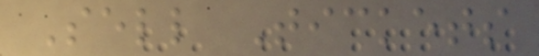Sell Tickets
